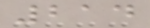214
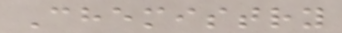Chemistry
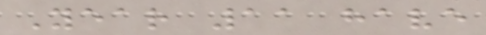Year 11 have
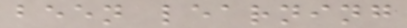been learning
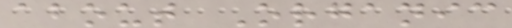about Organic
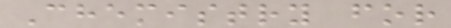Chemistry for
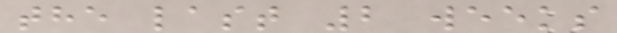the last 2 weeks
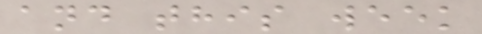and this week
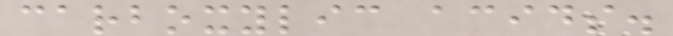carboxylic acids.
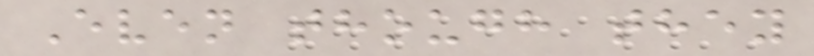Even though they
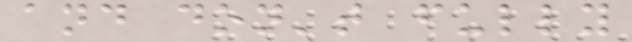and don't fully
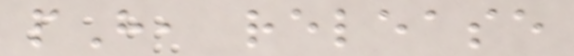pH, release
